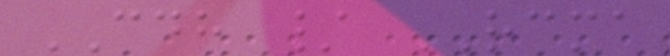CDH / RCMA
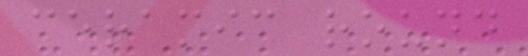ceramic round
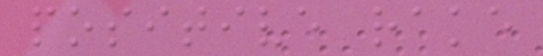positive rake
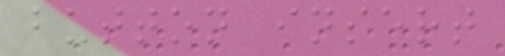button insert
